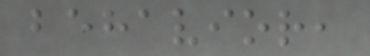behavior,
